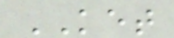KET
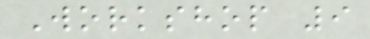Workshop 9
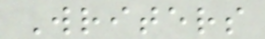Writers
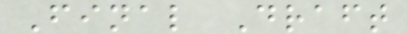Final Draft
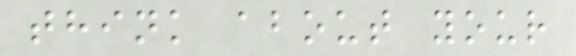think about your
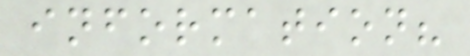information?
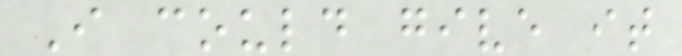I could give it
